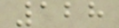128
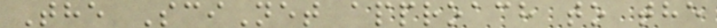The SciNet approach to the
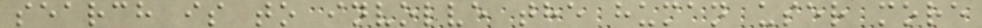search is to involve the human user more
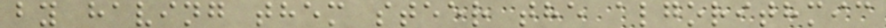by having them steer the algorithmic
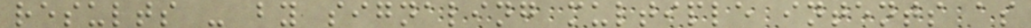results - by signaling multiple intents as
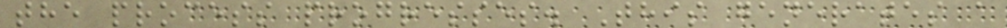the process progresses. This generates a
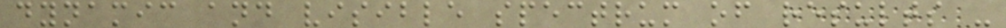dynamic and visible spectrum of results -
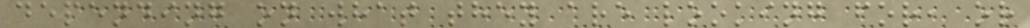depending on what they are looking for, or
